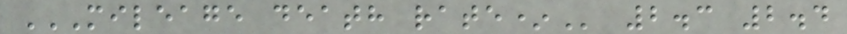MILEAGE DEATH RATE* 2.3 2.4
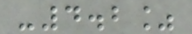-4.2%
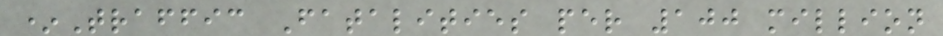*Traffic Fatalities per 100 million
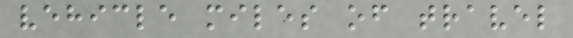vehicle miles of travel
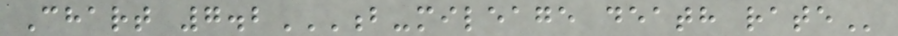Chart 7.2B-MILEAGE DEATH RATE
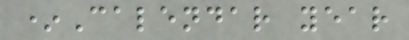*Calendar year
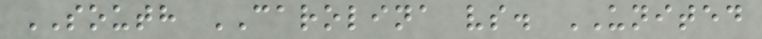SOUTH CAROLINA vs. UNITED
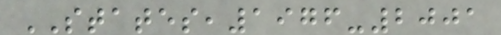STATES,1976-2001
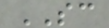SC
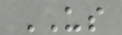US
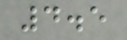4.5
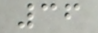36
